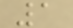1
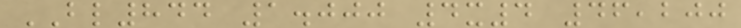BL844 1.000 4x4 46,200
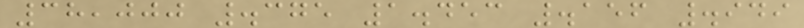38,000 .375 1.453 .156 .949
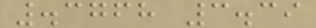.3768 3.39
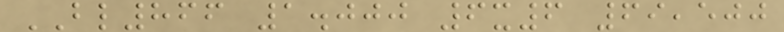BL866 1.000 6x6 69,500
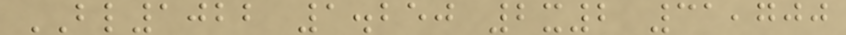BL1022 1.250 2x2 31,700
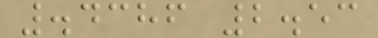.4386 2.53
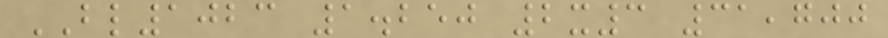BL1023 1.250 2x3 31,700
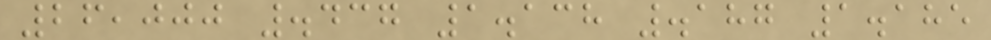26,000 .437 1.138 .187 1.185
